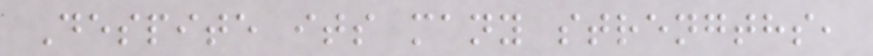Despite its many strengths,
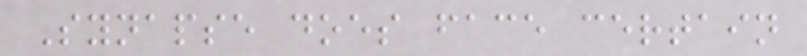Synapse does face certain
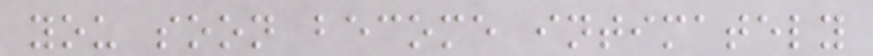you soon become intimately
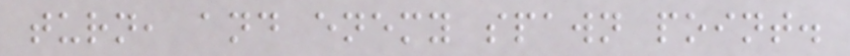turn, and enemy spawn point.
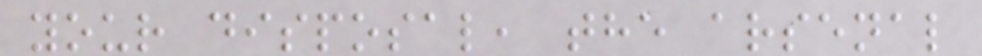your disposal, the arsenal
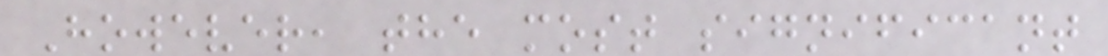However, the most significant
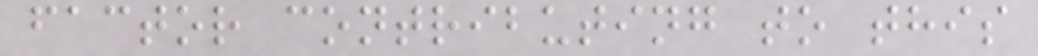factor contributing to this
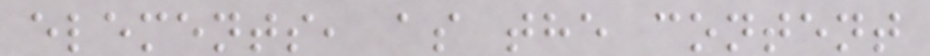elements, as the content
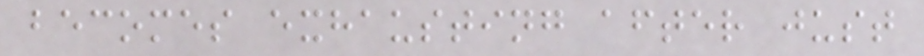becomes exhausting after just
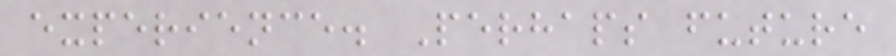experience. Perhaps future
